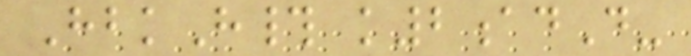HbkH# k2adD-
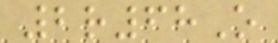2r68O
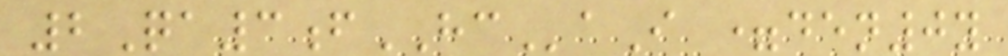2Qa3fHCaI =den0y
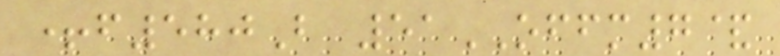+f580B 51OFFM7&
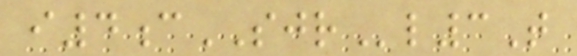i4cSJRl3T
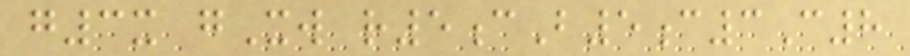g3x gXw r5cB5c3C8
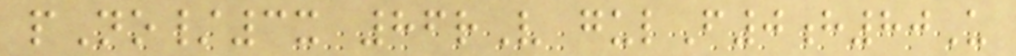pNo/3x 86rV gulF0h80U
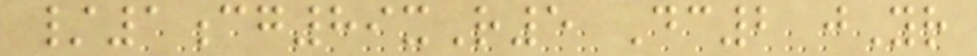/1cg89xR5 Dc2 jYr
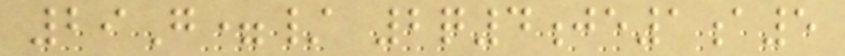29G=/ 2q4je1a5
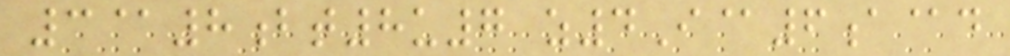3@8bt8u7 z4I@6a@d
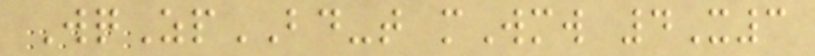WqZpBD-t mWmw 4X3
